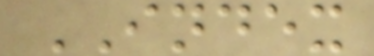INDEX
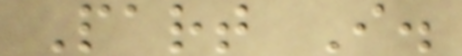Part I.
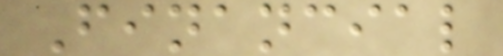Financial
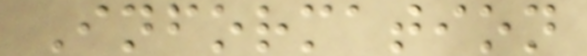Information
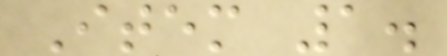Item 1.
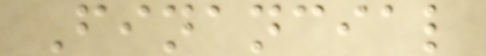Financial
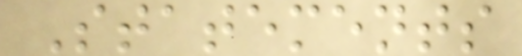Statements
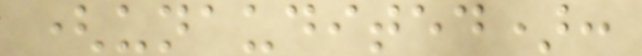(unaudited):
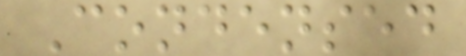Condensed
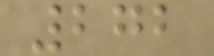272
